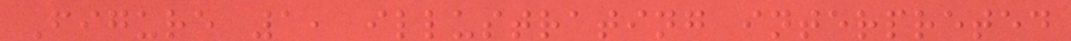Figure 1, illustrating interpreted
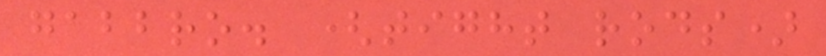gabbro. (tight rods)
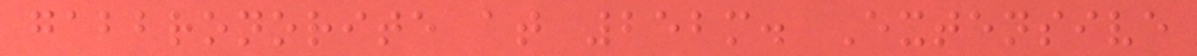gabbronorite at 252m. Extensive
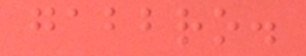gabbro.
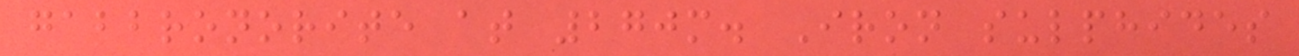gabbronorite at 270m. Iron sulphides
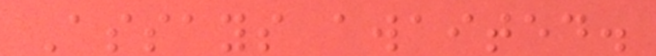Assays awaited.
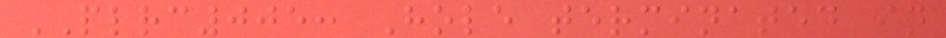PLRC005: Hole terminated in
